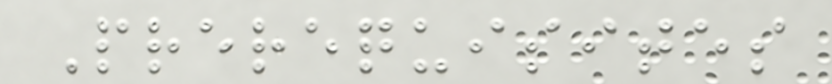Prerequisites
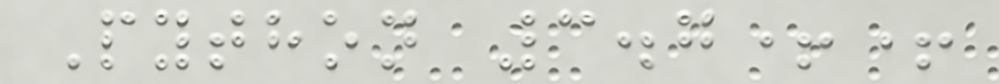Python 3.7++
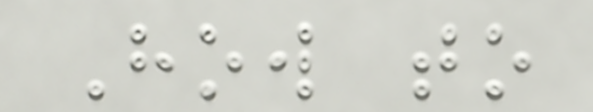How to
